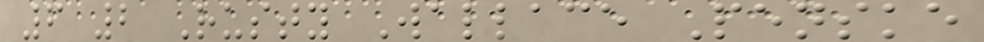6 2 Rusty Wallace Penske
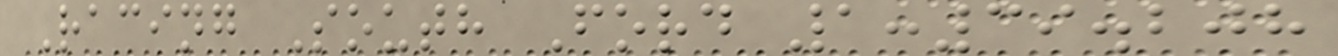Racing South Ford 1:39.208
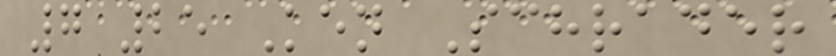7 25 Ken Schrader
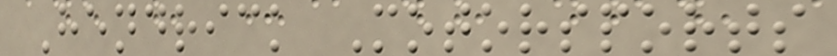Hendrick Motorsports
